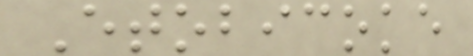Etobicoke
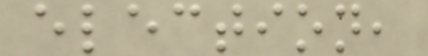election,
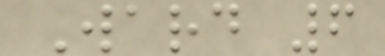Ward 6
